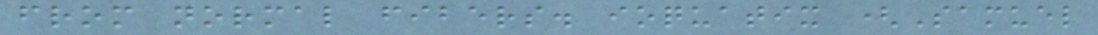from normal fibers. ioquatix (Samuel
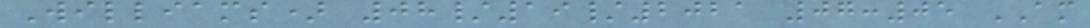Williams) 08/19/2021 07:05 AM
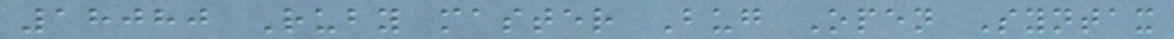18080 Ruby master Bug Open Syntax
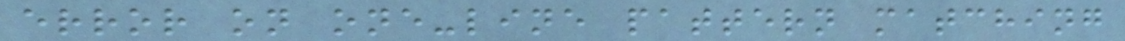error on one-line pattern matching
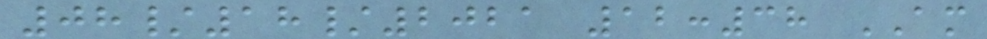08/18/2021 12:38 AM
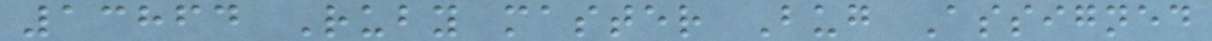13864 Ruby master Bug Assigned
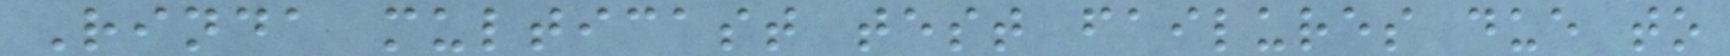Rinda multicast test failures due to
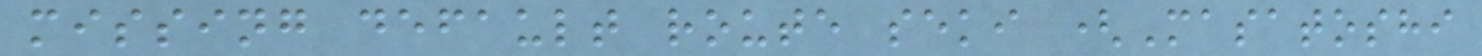missing default route seki (Masatoshi
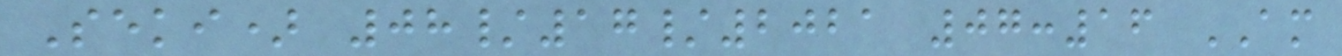Seki) 08/17/2021 07:16 AM
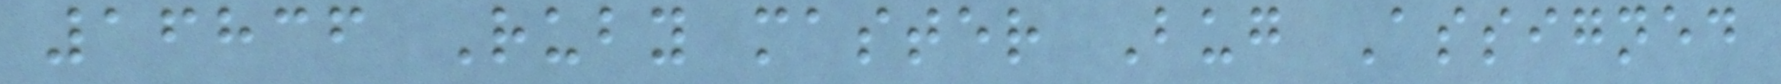16836 Ruby master Bug Assigned
